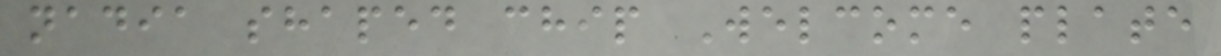nadia shaped chip Welcome plate
